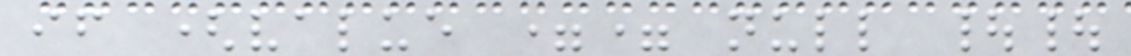if (value == null ||
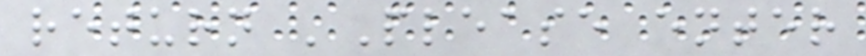return 'Please enter
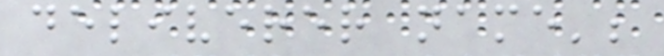deliverer name';
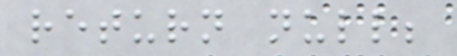return null;
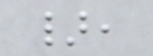},
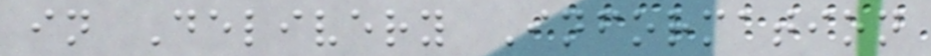in Delivery Information
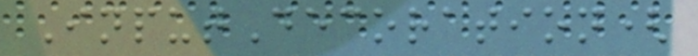InputDecoration(
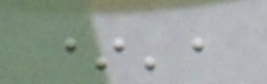*',
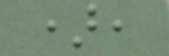),
